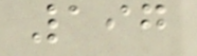197
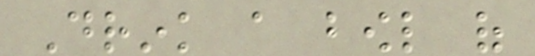Drink a bowl of
